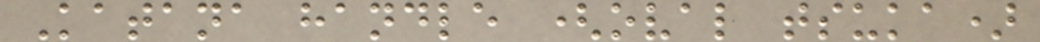Katana handle (oval tsuka)
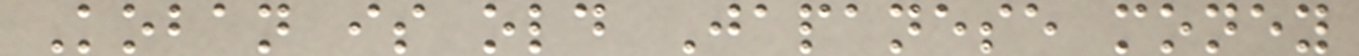Koban is old Japanese money
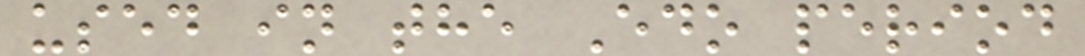used in the Edo period
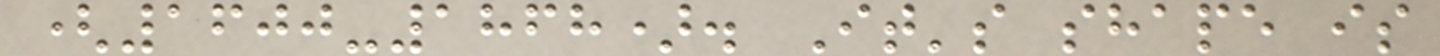(1600-1868). It's shape is
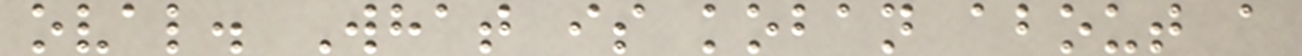oval. What is koban about a
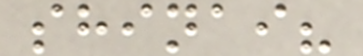shinai?
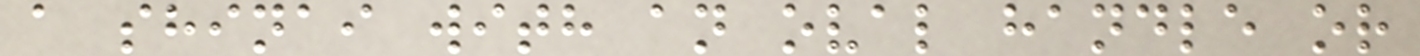a shinai with an oval handle or
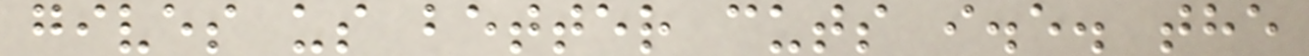gives us better cuts i.e. the
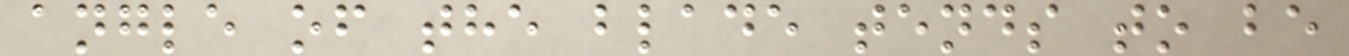angle of the blade tends to be
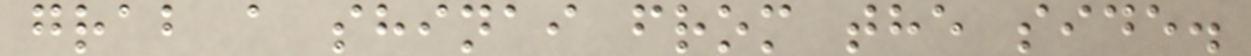grab a shinai from the side.
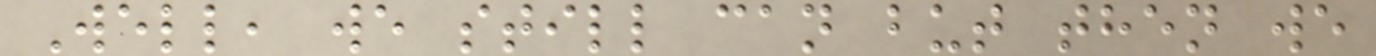Well, we still can but then we
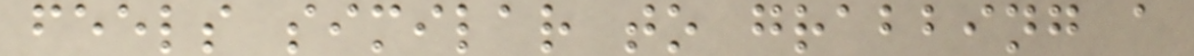feels similar to grabbing a
